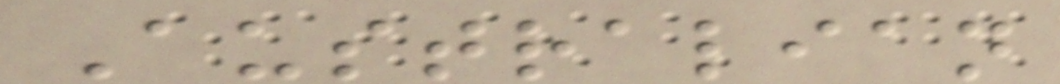Australian
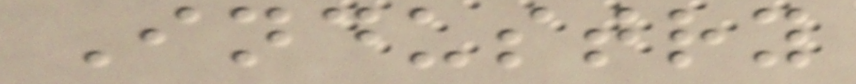Industry
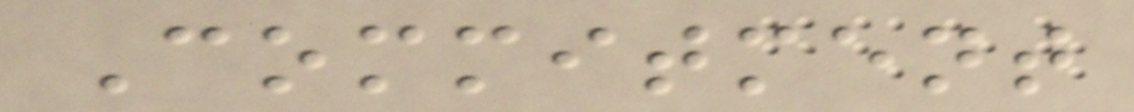Commitment
